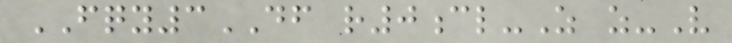FQY3DF r0cl-Z z-V
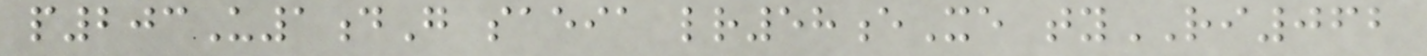p203U1dG saeia lr58eXe tyRI062
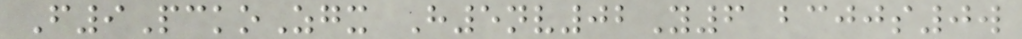F9PckoZgx H5nv02Y6 bcjjs0w
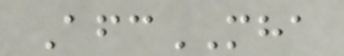AfcMHA
